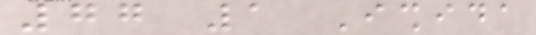77 1 Ishida
